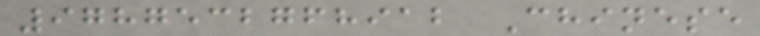9787532768912 Chinese
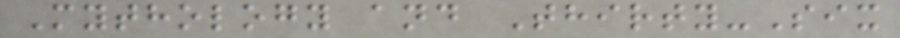Mythology and Thirty-Six
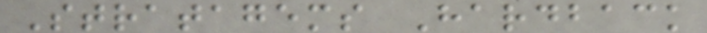Stratagems Hardback
